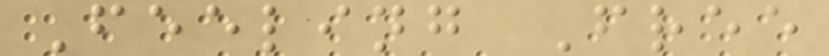Feeling Free
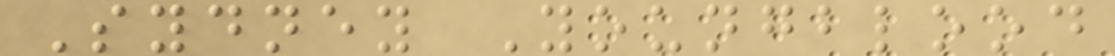Sydney Youngblood
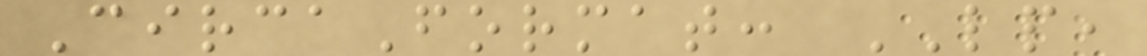CircaFormat: LP,
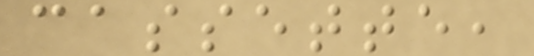cassette,
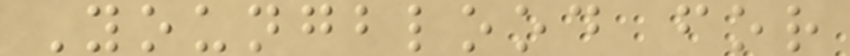Youngblood for
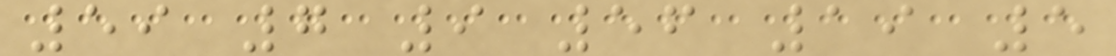59 7 9 56 19 5
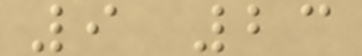9 23
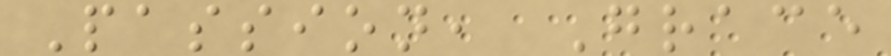Passion, Grace
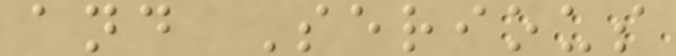and Serious
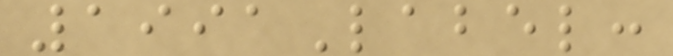1991Label:
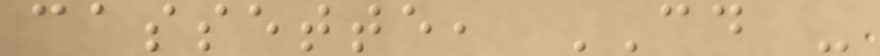cassette, CD -
